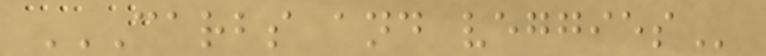CARBS AND VEGGIES
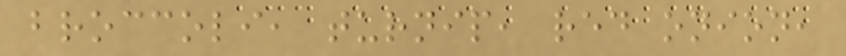broccoli, turnip, red onion,
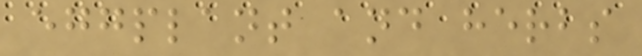eggplant and herbs
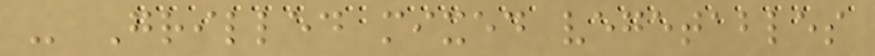- Grilled mixed vegetables
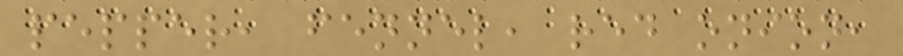pepper, fennel, red onion,
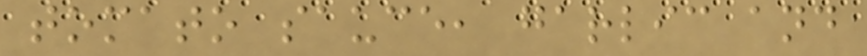tomato sauce, garlic and
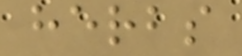herbs
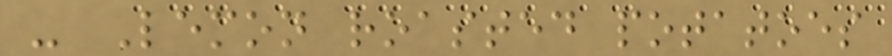- Lemon roasted potatoes
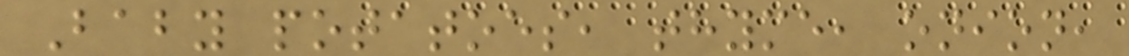Baby potatoes, thyme, onion,
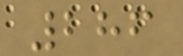286
